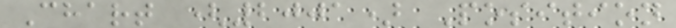Chart (2001) Position
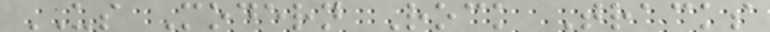US Modern Rock Tracks
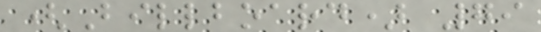(Billboard) 79
